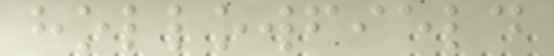hollowfield
